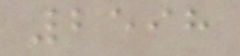2598
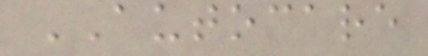AUTOCARE
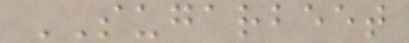SUGARBEET
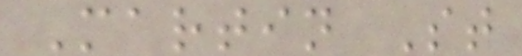Martin St
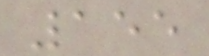155
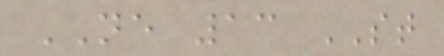NE 13 ST
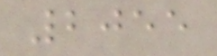2055
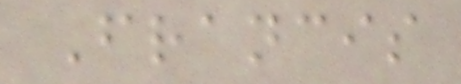Francis
